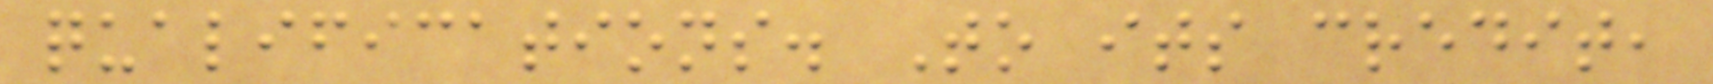qualifications. To its credit,
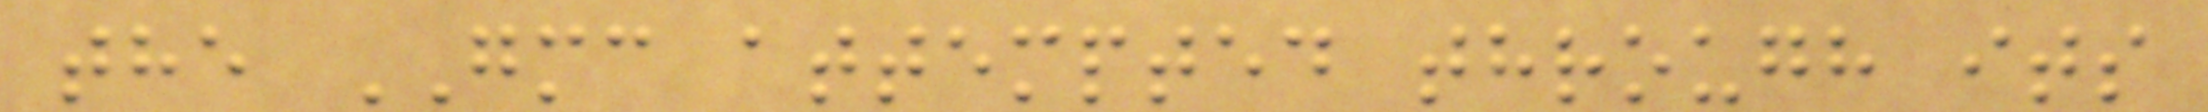the GMC attempted through its
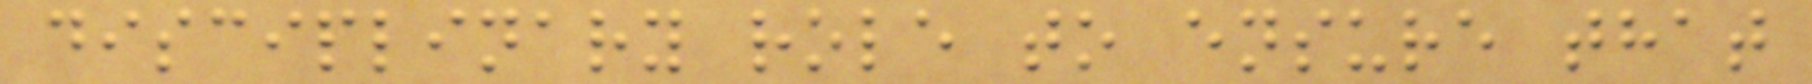disciplinary role to ensure that
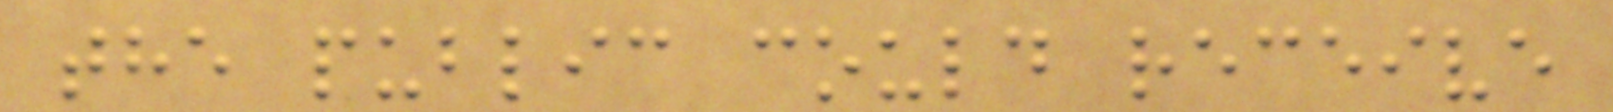the public could receive
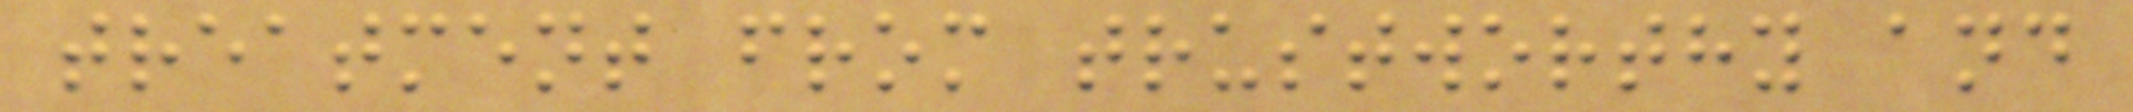treatment from trustworthy and
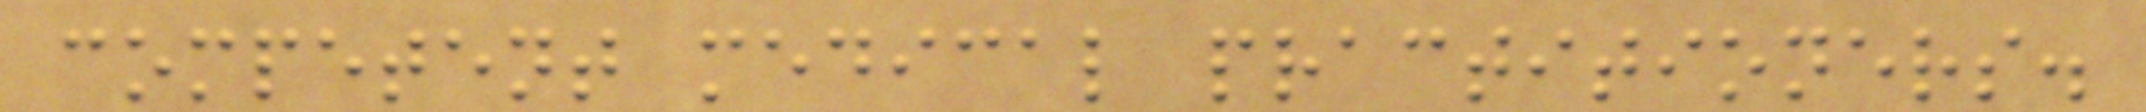competent medical practitioners.
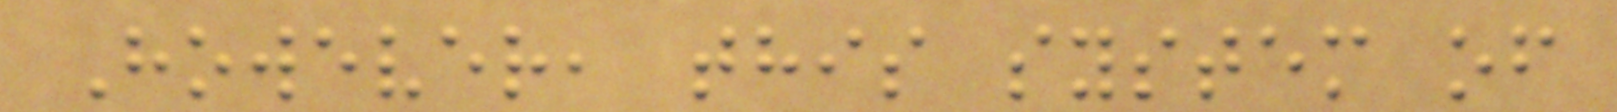However, this system of
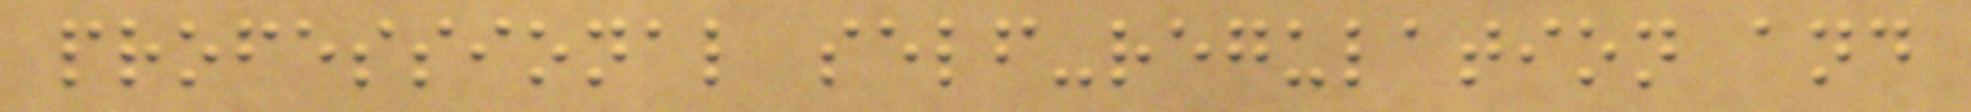professional self-regulation and
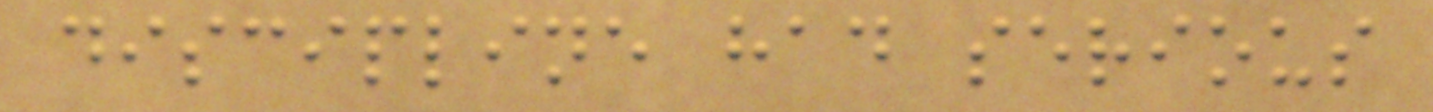discipline had serious
